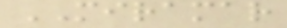MIRAMAR
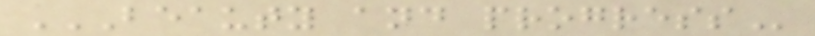BEAUTY AND PROGRESS
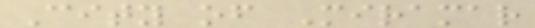City of Miramar
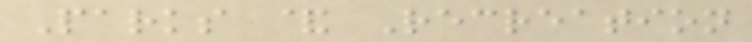Parks & Recreation
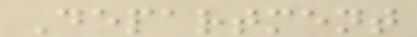Department
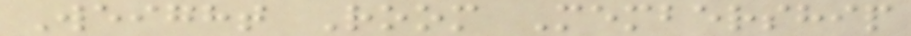Weight Room Membership
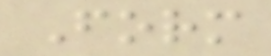Form
